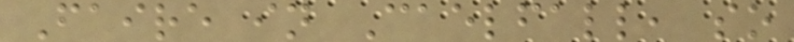Faire in Caelfall, so
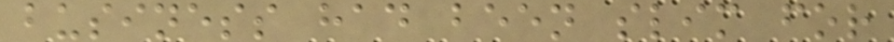business had been slim for
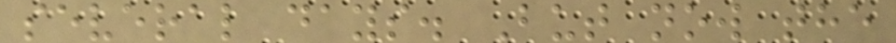several days. But now the
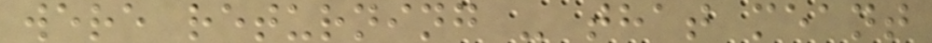were returning - that meant
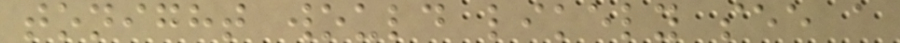tonight would likely see a
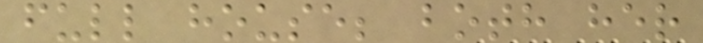full house; both her
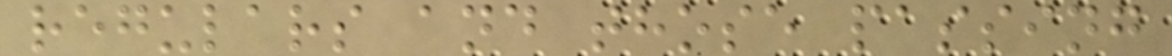regulars and those passing
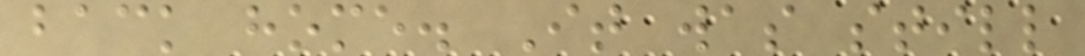back home. It was still
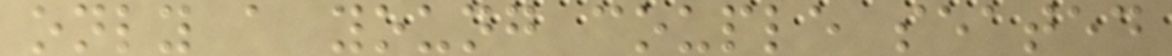only a young couple seated
